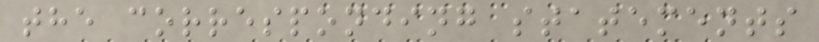the corresponding statements
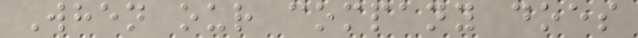When our company does
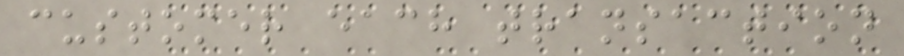customer each transaction
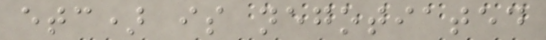etc) is negotiated
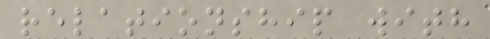relationship with
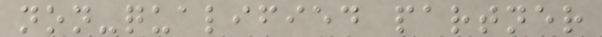non-qualified partner
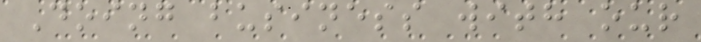Doing business with our
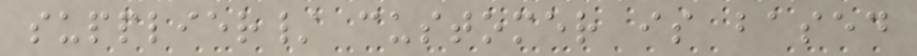supplier/ customer is based
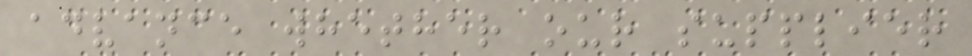advance whether our supplier
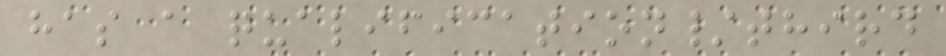has a qualification/third
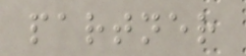partner
